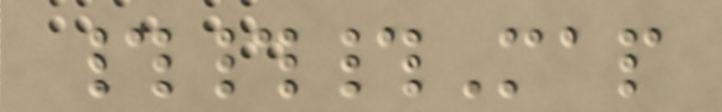###Map
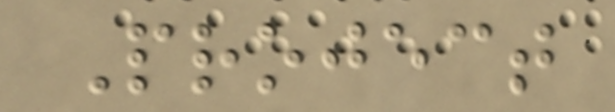Project
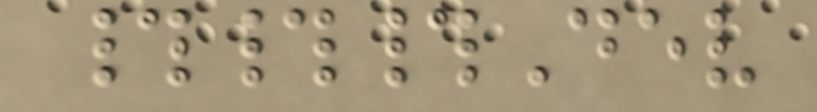###Dev
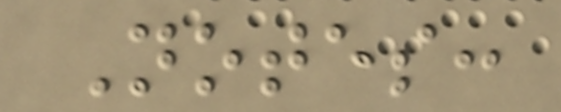Notes:
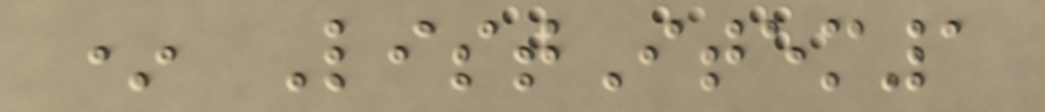* ListItem1
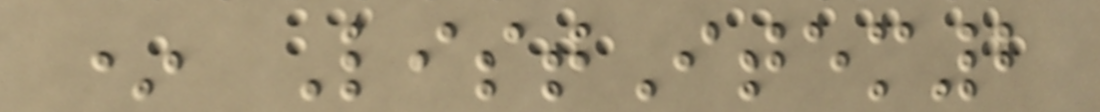* ListItem2
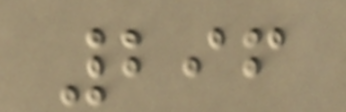296
